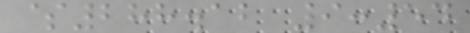$288.12 9:54
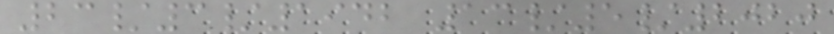23/3/1942 13/5/2020
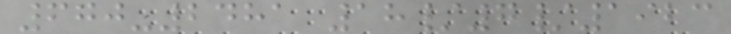670-2481 18/7/1923
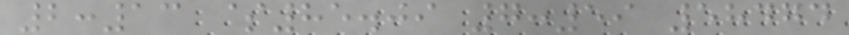2:13 $85.09 7:59 58474
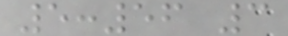5:56 3
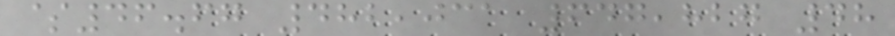$46.67 482,031 647,827 48
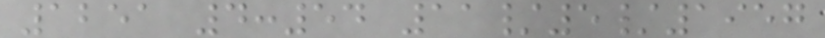1251 4:54 11/5/1957
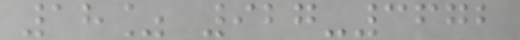18% 927-3672
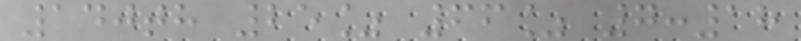140th 25% 66% 7:18
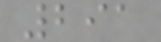291
